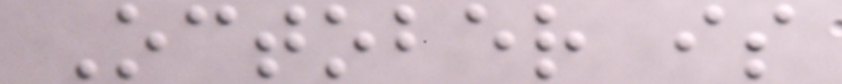October is
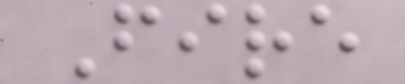Fire
